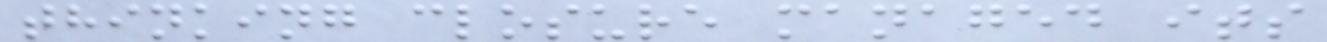thinking closure managed its
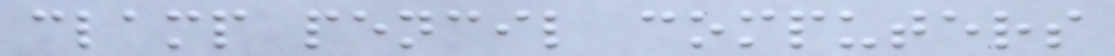clamp pencil computers
